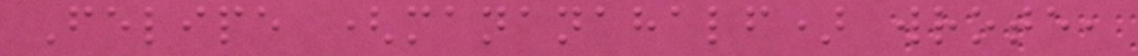Felipe (mananahalf) wrote,
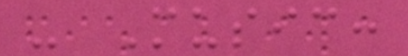- Music:
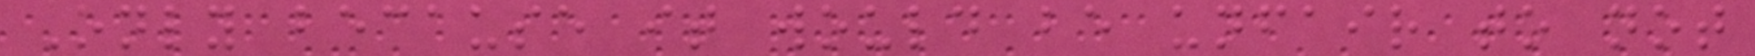Only because it would be unfair to not
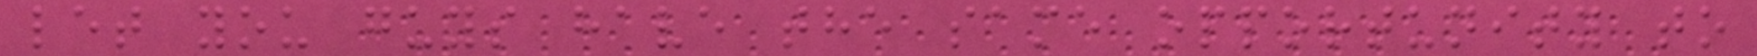let you guys have the same opportunity to
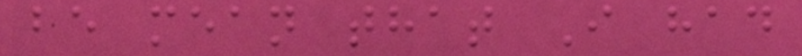be mean that I had
